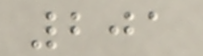201
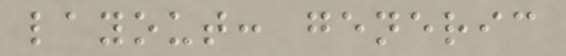layout: generic
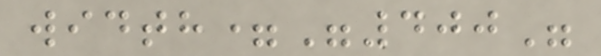width="400"
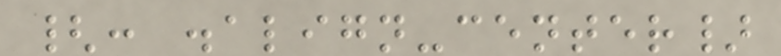{: .align-center}
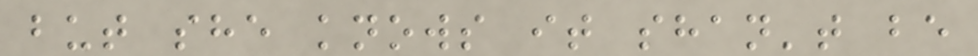but she knows it shan't be
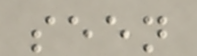seen
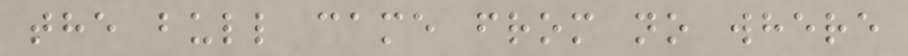the bull came from no where
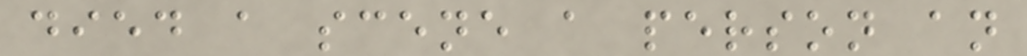died a scene a person an
